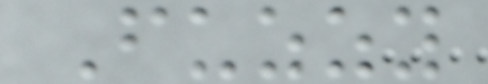Fuzzy
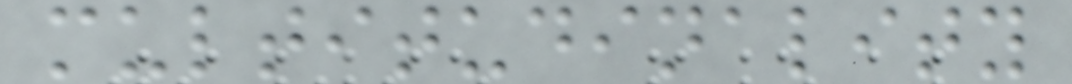multitudinality
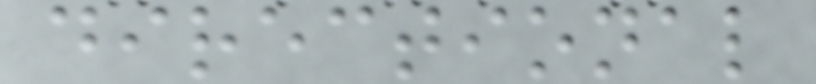directional
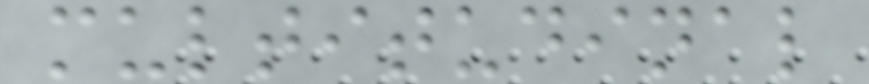multitudinal
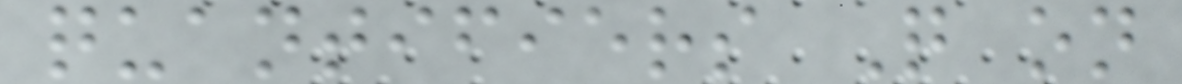quantifiers Q on
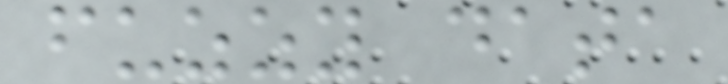fuzzy data
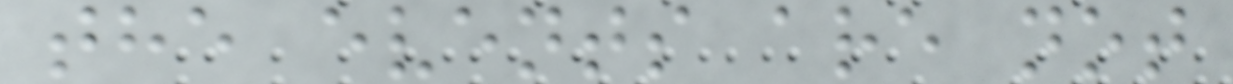the events are not
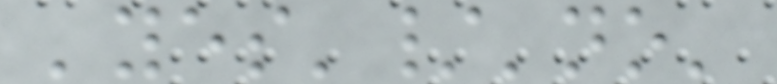'yes'/'no'
